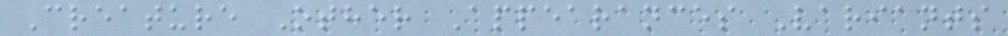Creature Other Appearances Variants
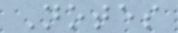Notes
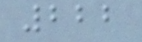222
